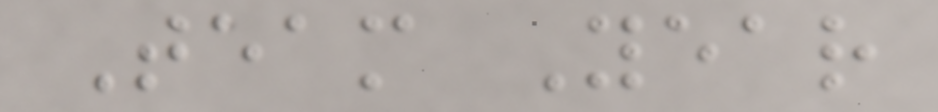Team Year
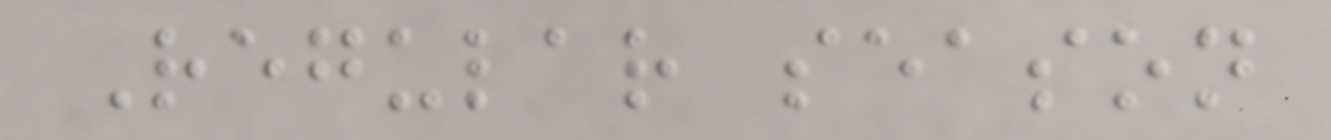Regular season
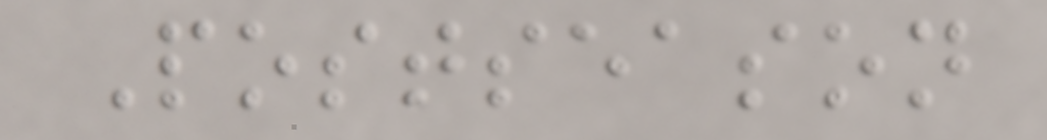Postseason
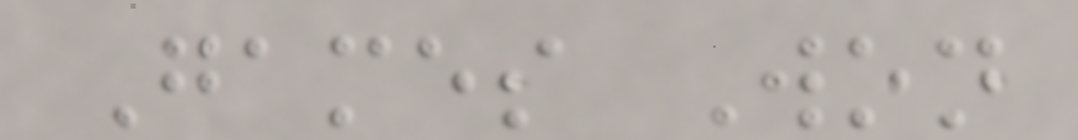Games Won
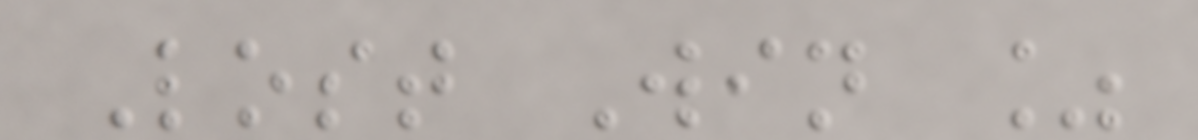Lost Win %
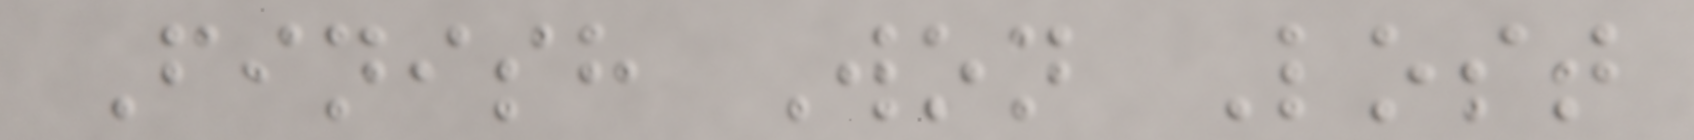Finish Won Lost
